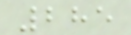285
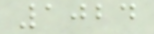1024
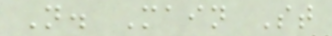N. Main St
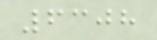6308
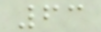63
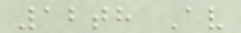12th Av
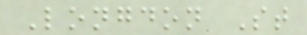Longdon St
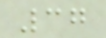37
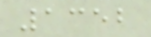1352
